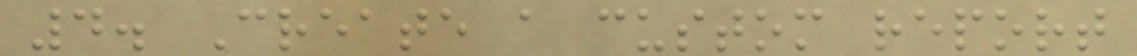4. Create a custom report
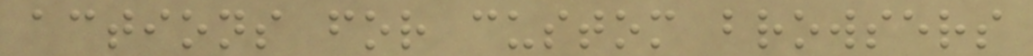actions for custom browsers
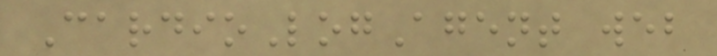CardioLogAgent web
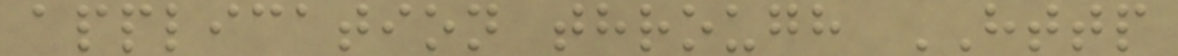application through HTTP
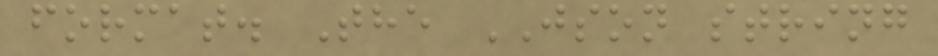format. The JSON string
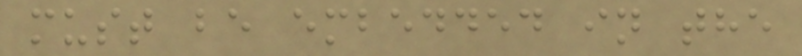must be embedded in the
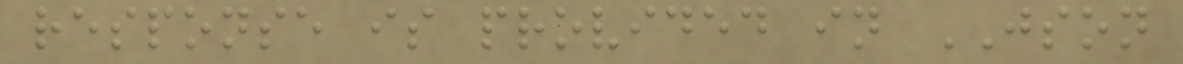response is provided in JSON
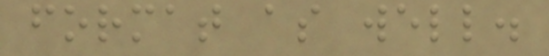format as well.
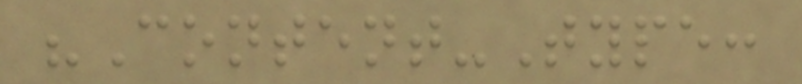"Content-Type:
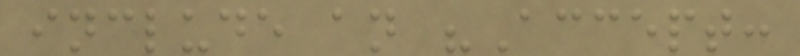include an "Accept:
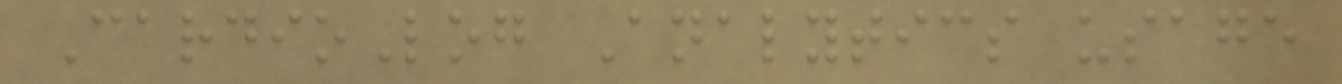CardioLog Analytics usage
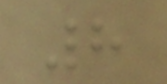8
